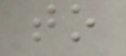to
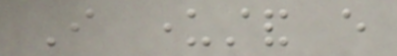I understand every
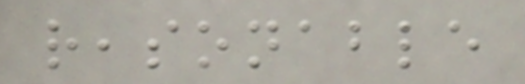reasonable
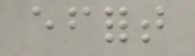effort
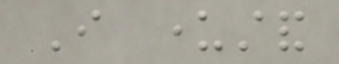I understand
